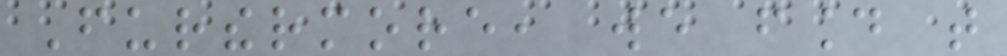Furthermore, we found that
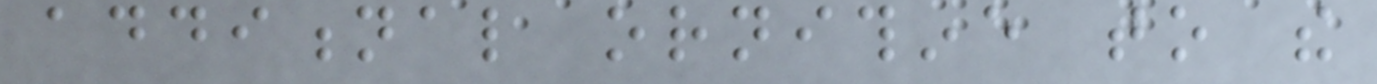additional ornithine to the
